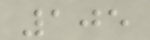105
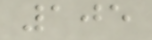105
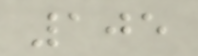105
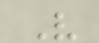V
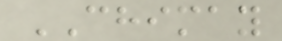CHIMAY
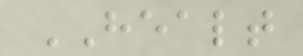HEALT
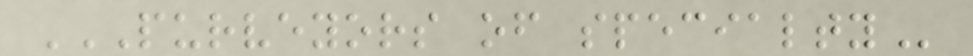PURVEYORS OF SPECIALTY
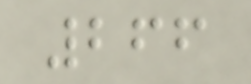266
